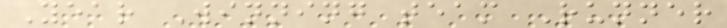Year Winning team Runner
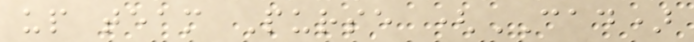up team Purse (CAD)
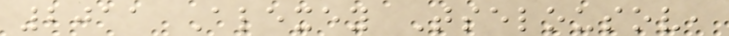2011 Alexey Tselousov,
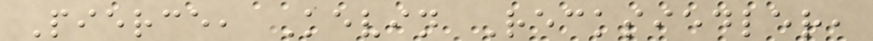Pierce, Kevin Recksiedler,
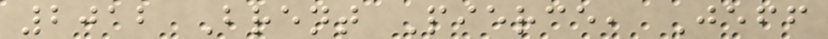2012 Brent Pierce, Jeff
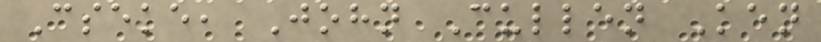Cseke, John Cullen Ken
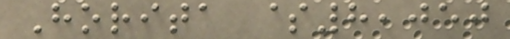Horita $8,050
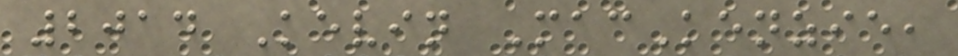2014 Kevin MacKenzie,
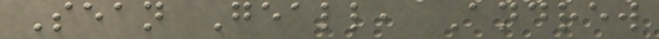Sean Geall, Andrew
